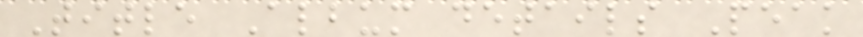Title Album details Peak
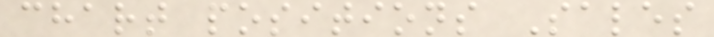chart positions Sales
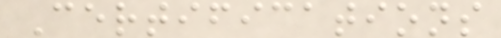Certifications
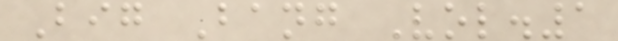Big Bang Vol.1
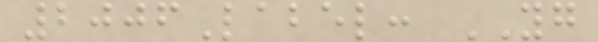2006Label: YG
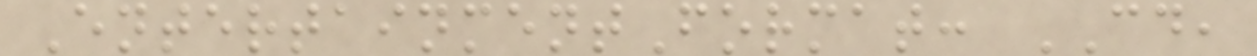EntertainmentFormat: CD,
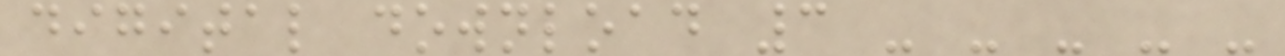digital download 3 - - - - -
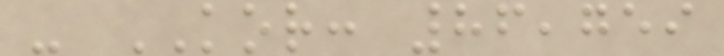- KOR: 86,759
